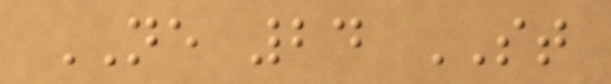NE 24 ST
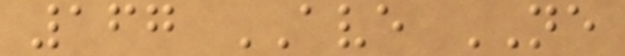167 AVE NE
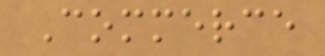Commerce
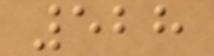528
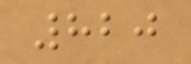820
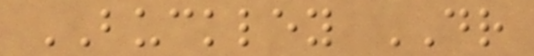BUCKLEY DR
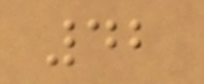42
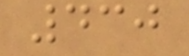430
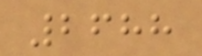2688
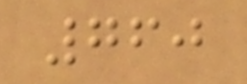760
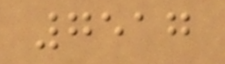7517
